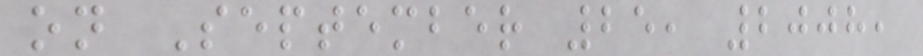on September 25, 2008,
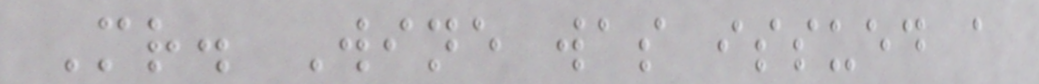Mr. Wine was issued a
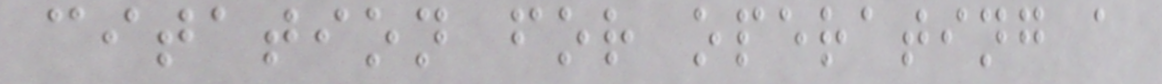citation for operating a
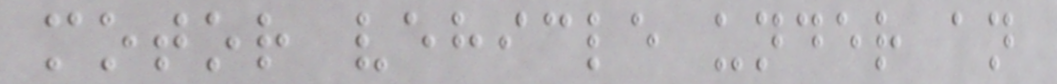motor vehicle under an
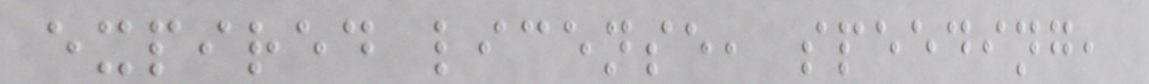expired license, speeding,
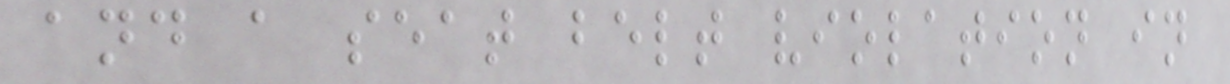and a seat belt violation in
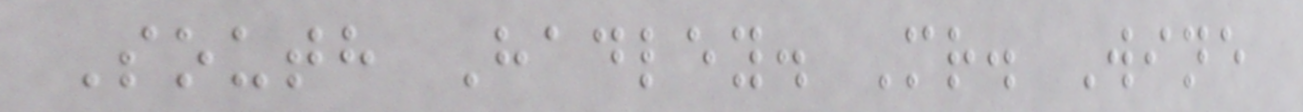South Hadley. Mr. Wine
